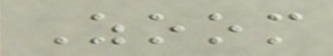Zoom
